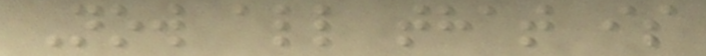Now all that is
